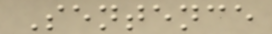Sentence
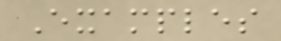Examples
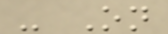- On
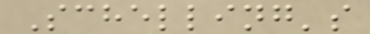Schelling's
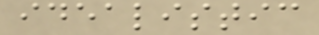idealistic
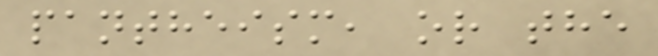pantheism, or the
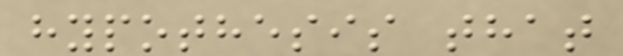hypothesis that
